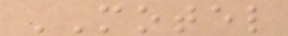MOTEL
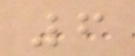6
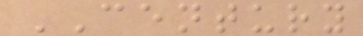CENTURY
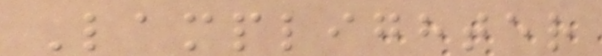Lamplighter
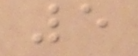5
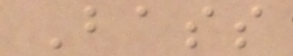Bass
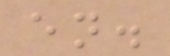en.
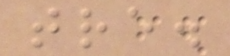tre.
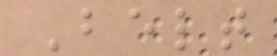Belt
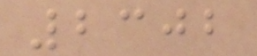2302
